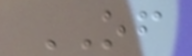OF
